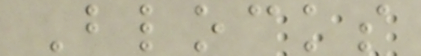Blocks
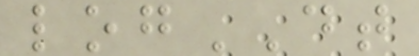logDT
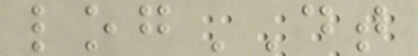logDT
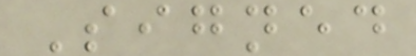Signed
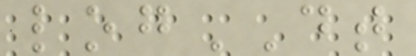logDT
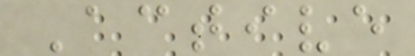Active
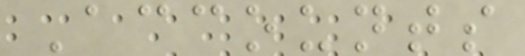Accounts
